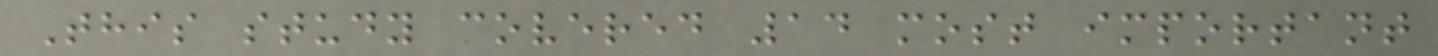This study covered 14 most important
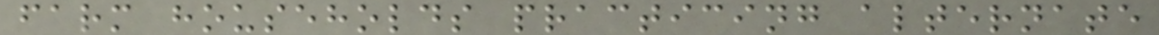farm households practicing alternate
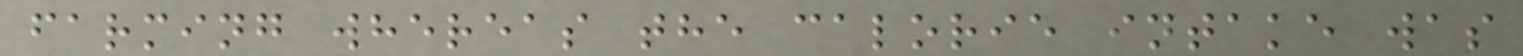farming whereas the calorie intake was
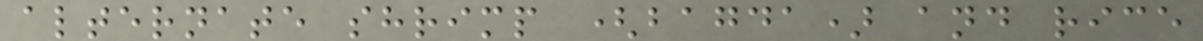alternate shrimp (bagda) and rice
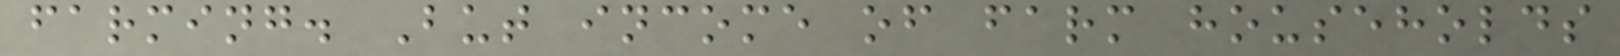farming. But income of farm households
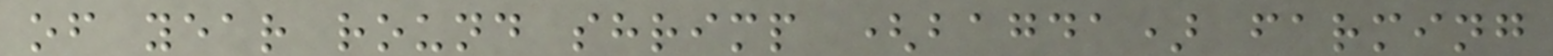of year round shrimp (bagda) farming
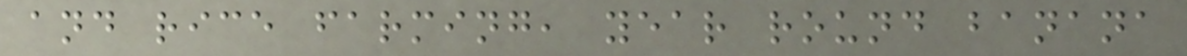and rice farming, year round banana
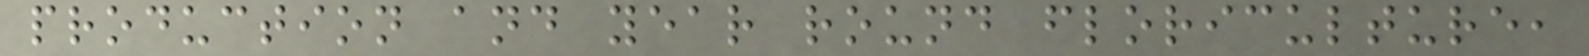production and year round floriculture,
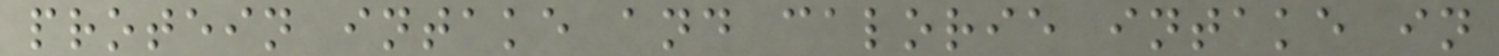protein intake and calorie intake in
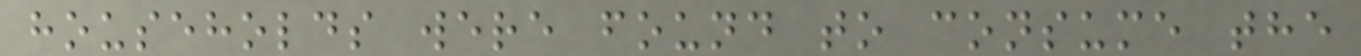households were found to consume the
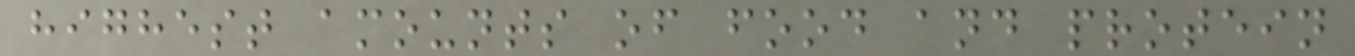highest amounts of food and protein
